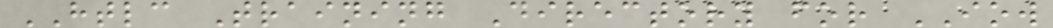HTLC Training Directory for IOW
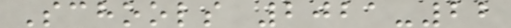Schools 2021-22
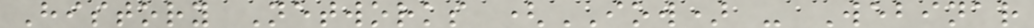History Networks (IOW) - Webinar
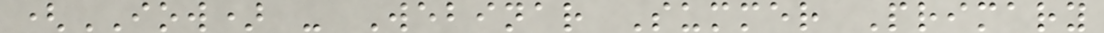(IOW) - Webinar Summer Primary
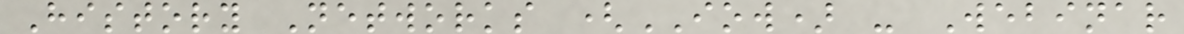History Networks (IOW) - Webinar
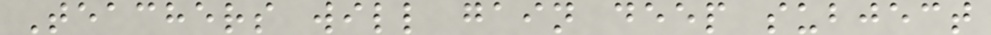Teachers will gain deep subject
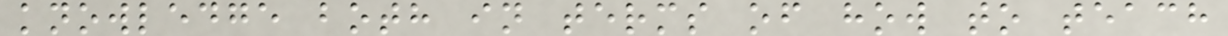knowledge both in terms of how to teach
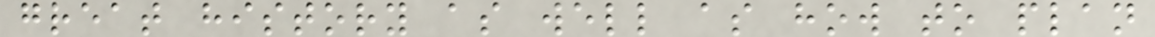great history as well as how to plan
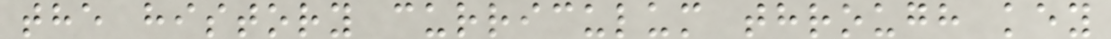the history curriculum through key
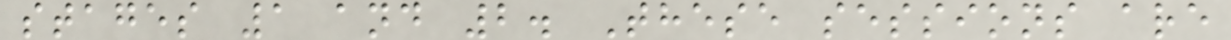stages 1 and 2. These sessions are
